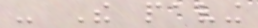- The paving
